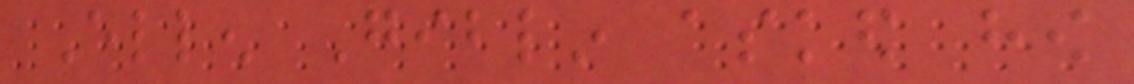Ellen Giblin asked how
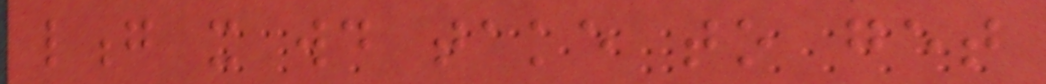long it would take to get
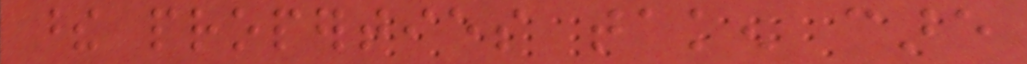these properties taken care
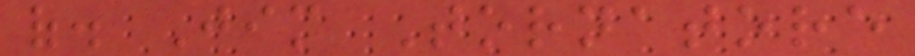of. Jim Tornatore
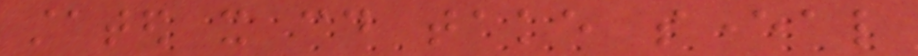stated it could take several
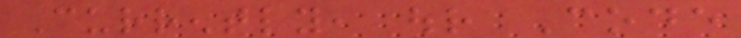Currently, our Code
